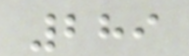289
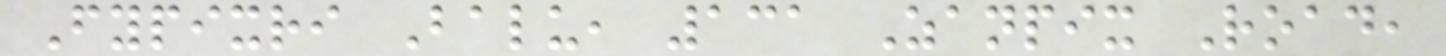Fypixri Balu, 131 Zanpix Road,
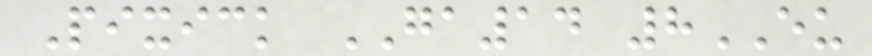Pixick GA14 8EU
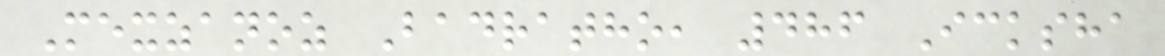Mexzanoz Badratho, 486 Icksha
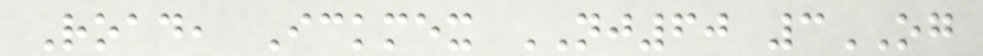Road, Ickmex NJ60 3OG
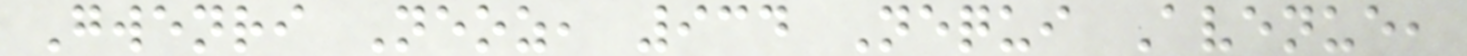Gwenri Neoz, 934 Nequi Avenue,
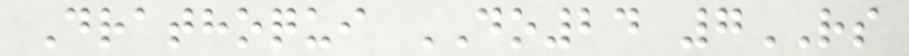Drathoqui DO24 7RS
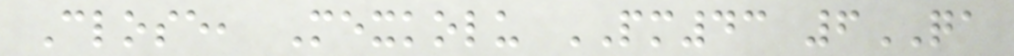Close, Mexkolu PM43 6QA
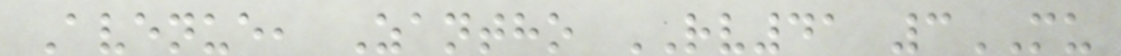Avenue, Zantho RV41 3MU
